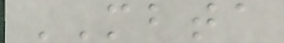MBTA
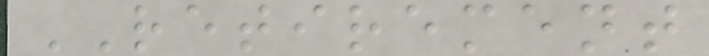RETIREMENT
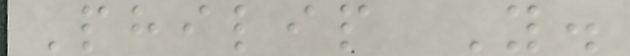Philip Y.
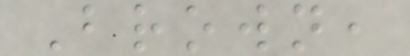Brown,
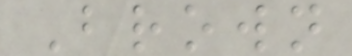Brown
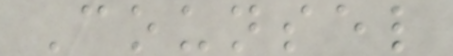Counsel
